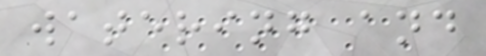watering and
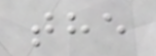the
